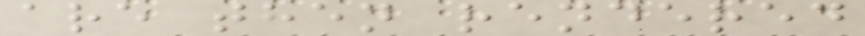are then rendered
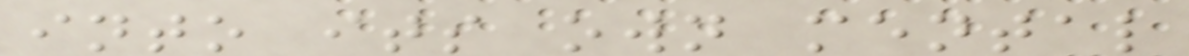into its own mental
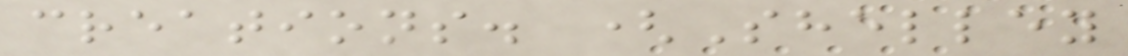creations. (Shelley
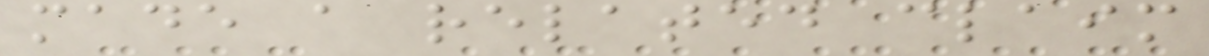made a related claim
